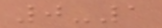0-1
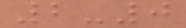2-0
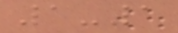1-1
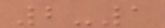2-1
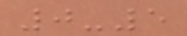0-5
